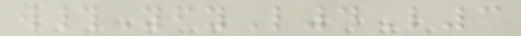w#YfyL4L3
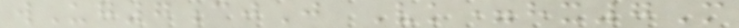wUg7cjJ Vk=hx7M
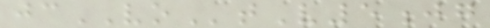jcVOtV5jg
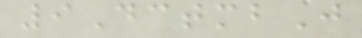9DctmbJ
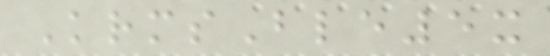KrmsBle5x
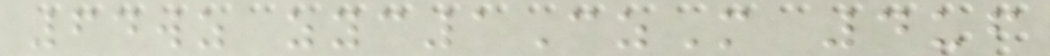64wz zyc1CzM 4uf
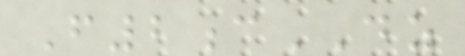F2cDZ
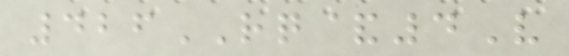426RQ&4V
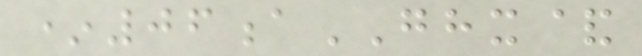*06aGHX&
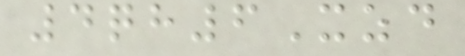4qh6Xzd
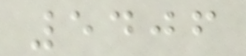5406
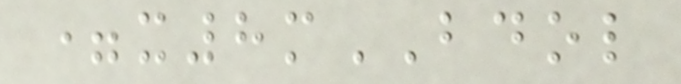=x8mBDOL
